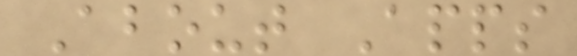About Apps
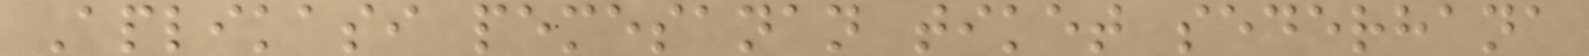Aplikasi pemesanan tiket sederhana
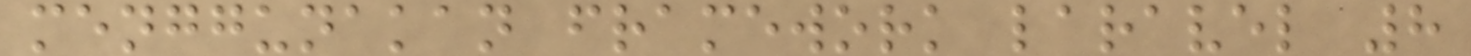menggunakan framework laravel 8
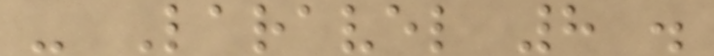- Laravel 8 .
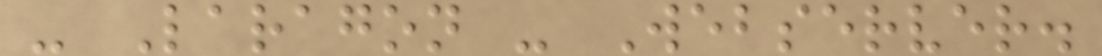- Laragon - Webserver.
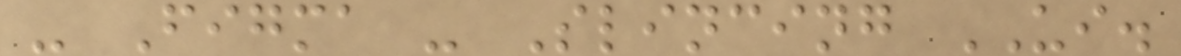- Figma - Slincing UI.
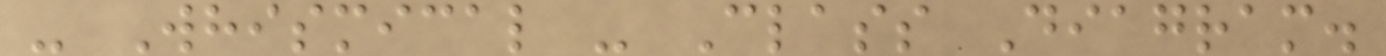- Whismical - Class Diagram.
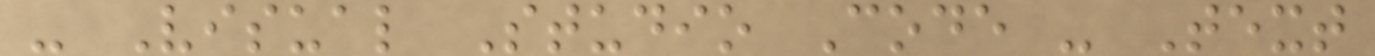- Visual Studio Code - Text
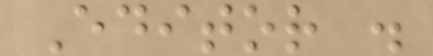Editor .
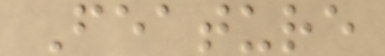Feature
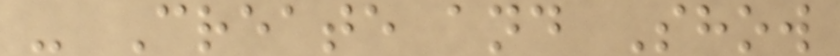- Create and Show
